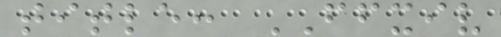title: FFXIV
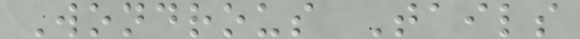Wondrous Tails
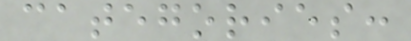categories:
